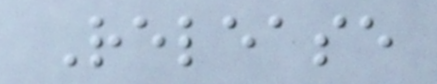Release
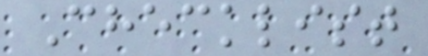Checklist
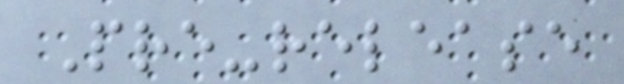Pre-release
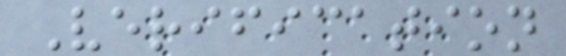Verification
